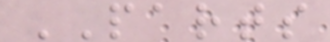PARTS
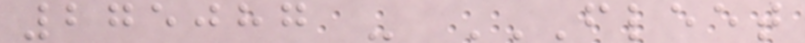275087 - FLEET
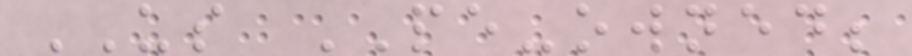US PE-owned;
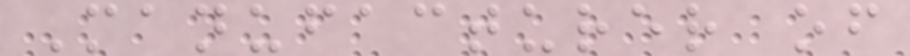Manufacturer of
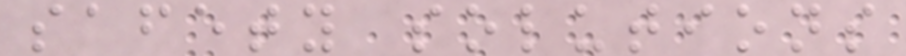safety solutions
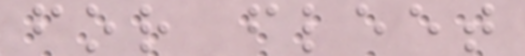for fleet
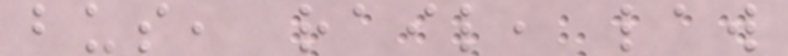bus, rail, law
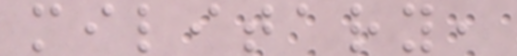military,
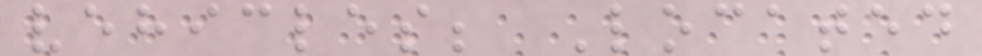vehicles; Located
